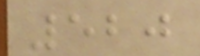520
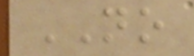NO
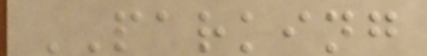PARKING
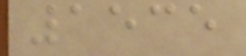1535
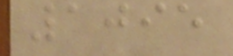1095
